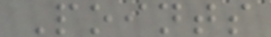Points
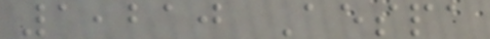1,210 Aespa
